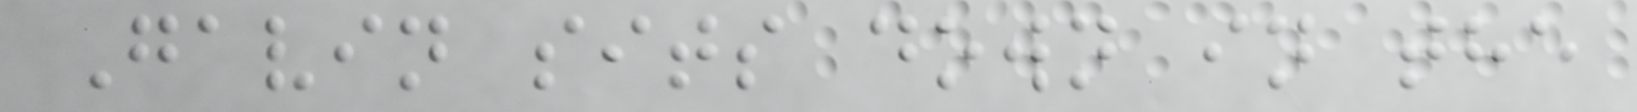Gavin sits down in the
